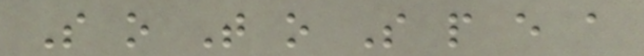S o T o S p e a
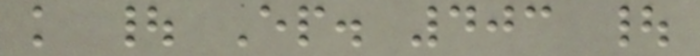k | Ep. 403 |
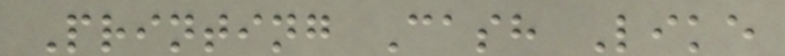Printing Cash Like
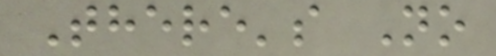There's No
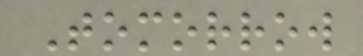Tomorrow
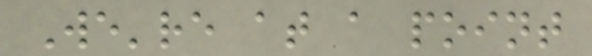We're at a point
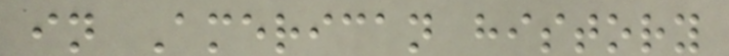in American history
